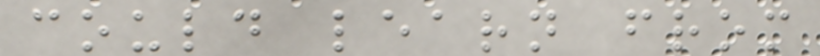could learn from
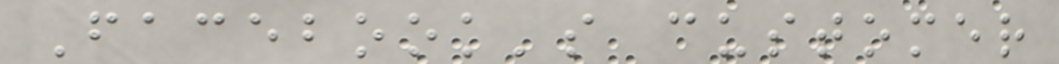Facebook's customer
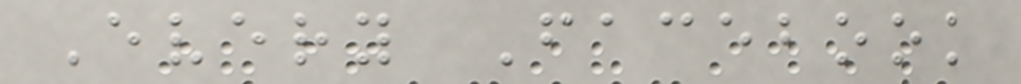Every Facebook
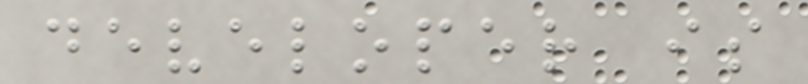developer is
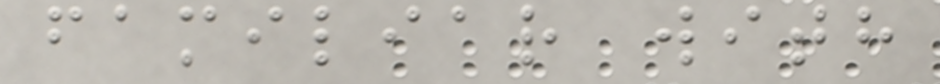familiar with
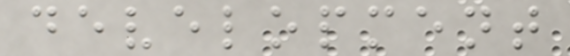development
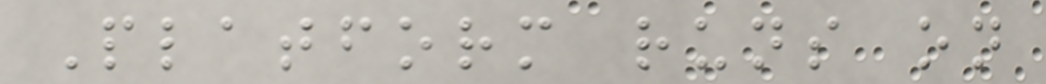Platform runs on
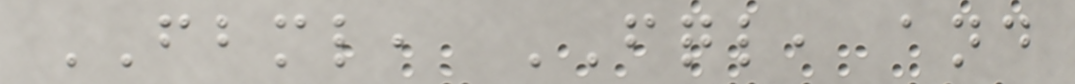FBML, FQL, and
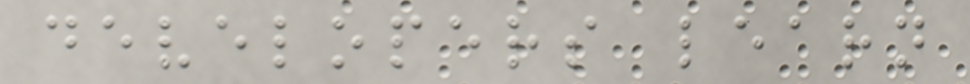developers learn
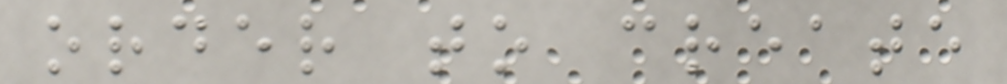order to create
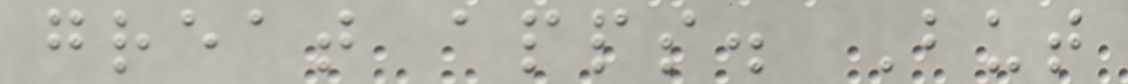great apps. But
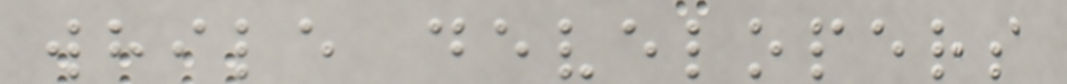while developers
